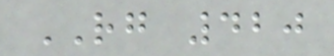RG 420
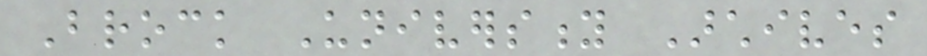Brock University Archives
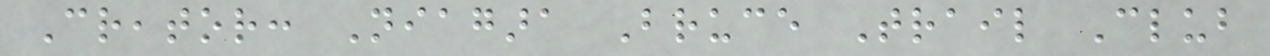Creator: Niagara Bruce Trail Club
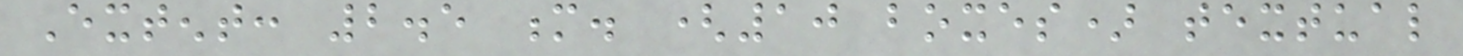Extent: 2.5 m. (10 boxes) textual
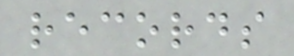records
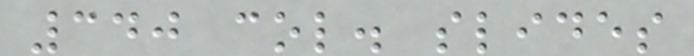340 col. slides
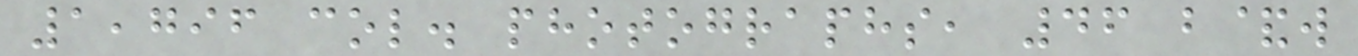1,796 col. photographs, 46 b&w
